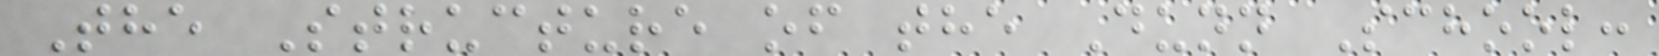The Structure of the Dunn School:
